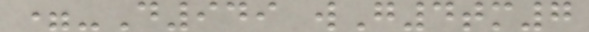=-D949 wG4tm7
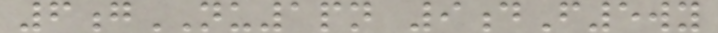6gNU1pn 9dF5wy
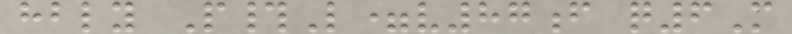hbly P#L=v87f q6M
